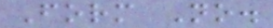Form No.
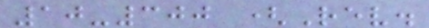10-300 (Rev.
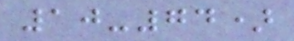10-74)
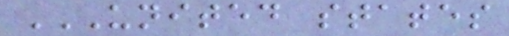UNITED STATES
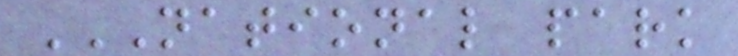NATIONAL PARK
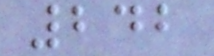242
